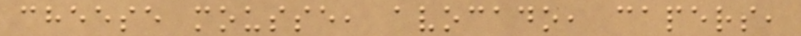cheese mousse, avocado, capers,
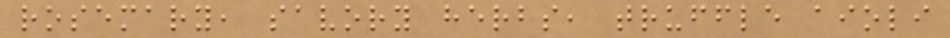rosemary, savory herbs, truffle aioli
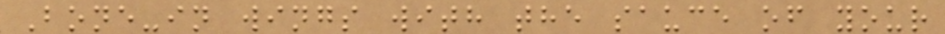Bone-in wings with the sauce of your
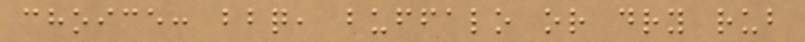choice: bbq, buffalo or dry rub
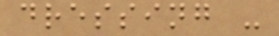dressing -
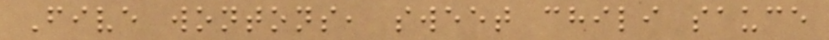Five wontons, sweet chili sauce
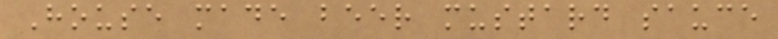House made beer mustard sauce
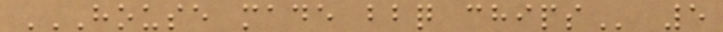HOUSE MADE BBQ CHIPS 5
